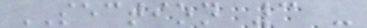SECTION 3 -
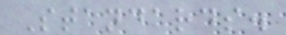Standards.
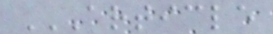ARTICLE
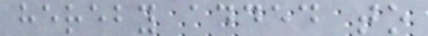hereby added to
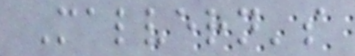Malvern's
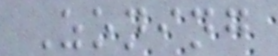Zoning
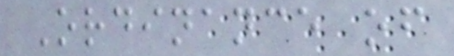Ordinance of
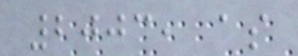2003, as
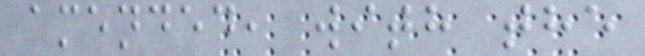amended, with the
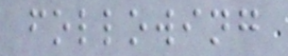following
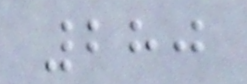280
